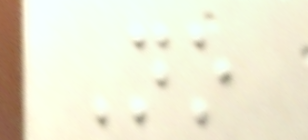No
